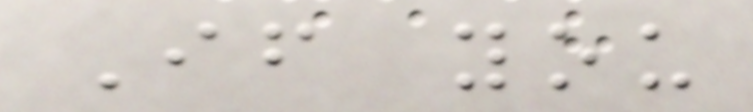If you
